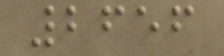2656
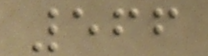566
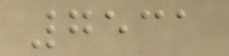7531
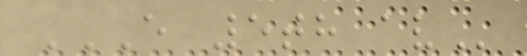E 5TH AV
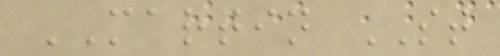MARTIN ST
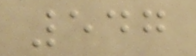547
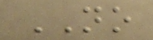NO
